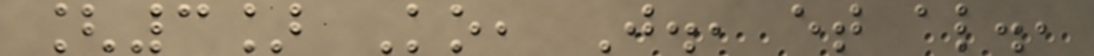[3] Ko, J., et al.,
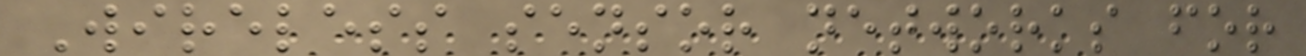Wireless sensor networks for
